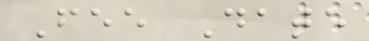Fee Date
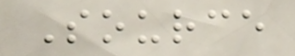Source
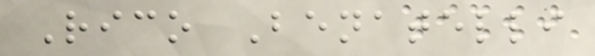Rico Benatelli
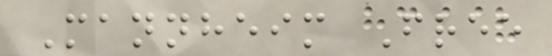Mannheim Free
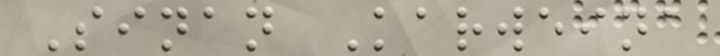Sinan Karweina
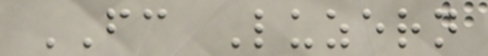FC Luzern
